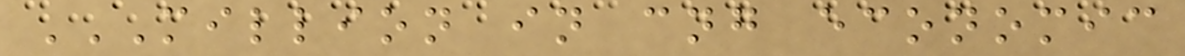MILLION IN CNG ECONOMIC
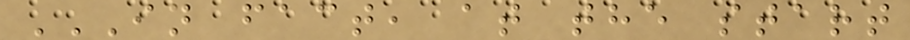IN FACT, AT THE START
